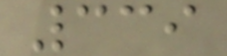339
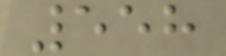558
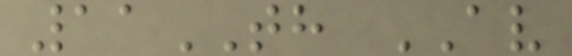11TH AV
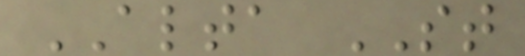ALTA ST
